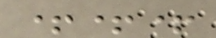+++
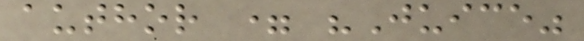author = "Juice"
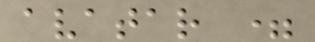avatar =
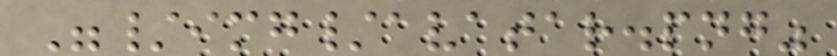"/img/avatar.png"
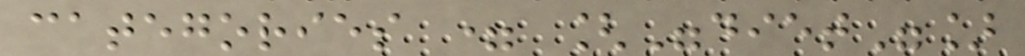categories = ["diet"]
